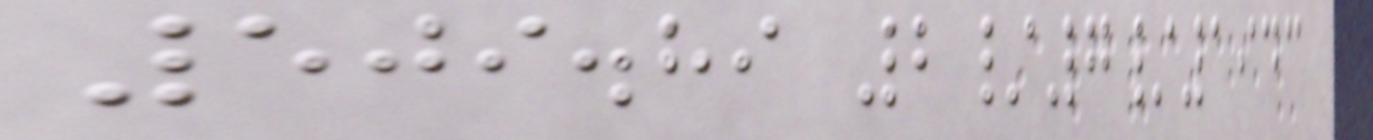509.89 2/7/1943
